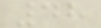48
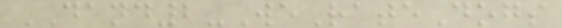DAND2-WeRateDogs
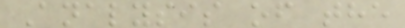Analysis of the
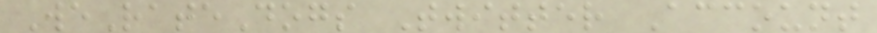WeRateDogs Twitter Account
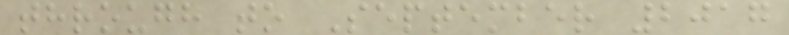through to September 2017
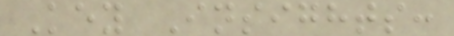Key Insights:
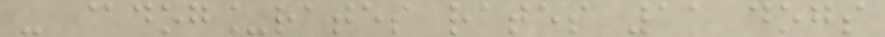- @dog_rates rates 11 dogs
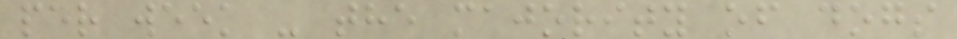per week - the majority of dogs
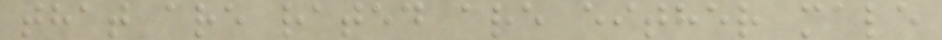that are rated are either male
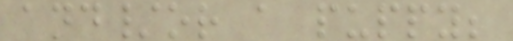and/or a puppy;
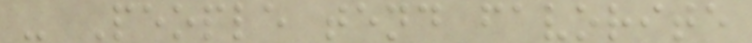- People tend favorite
